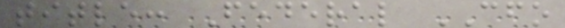title: Federal CFO
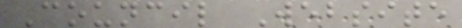Council Website
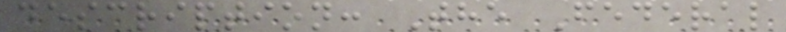description: The Federal
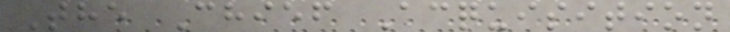The Chief Acquisition
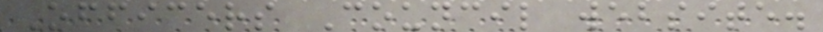Officers Council website.
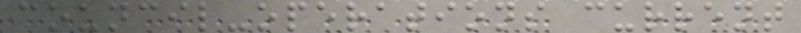council-operations current
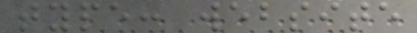type: website
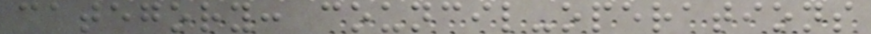category: council-operations
